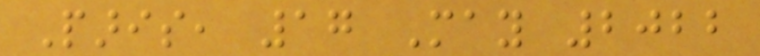Paris, 17 May 2022
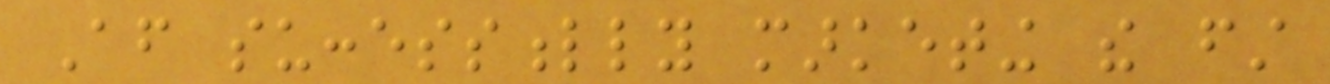After successfully marketing the first
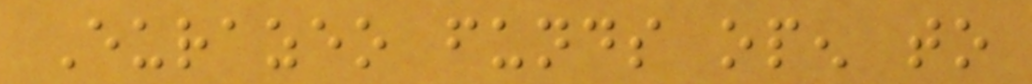Eurazeo funds open to
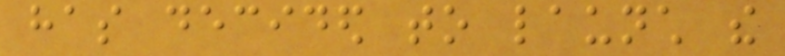has decided to launch the
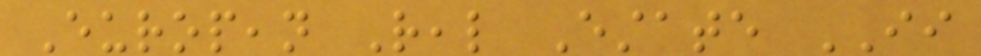European Real Estate II
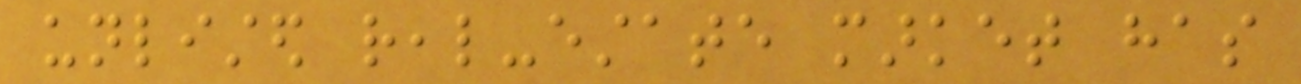unlisted real-estate market has
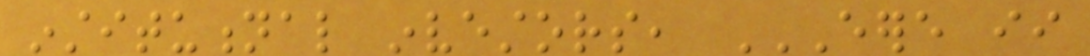institutional investors, EERE II
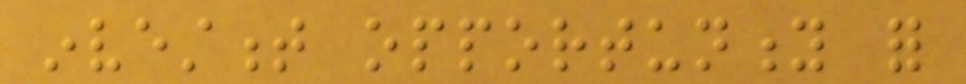investment opportunity for
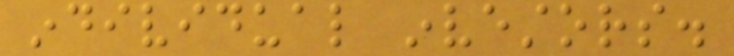individual investors.
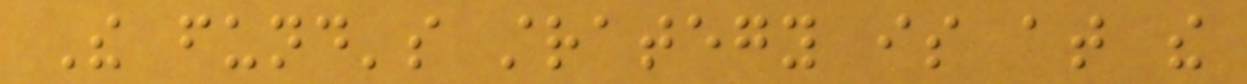The fund's strategy is at the
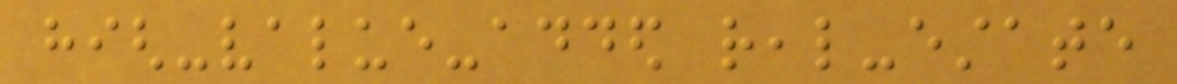high-value-added real-estate
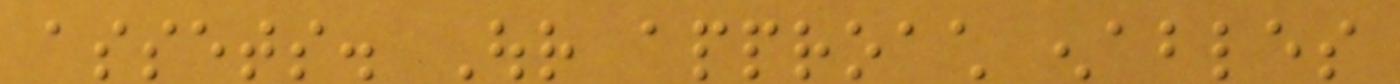assets. Our approach enables
